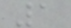1
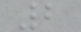2
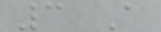3 A
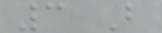3 B
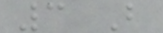3 B
